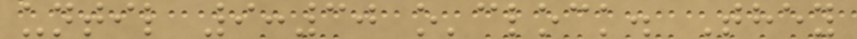until 9:30 o'clock. They
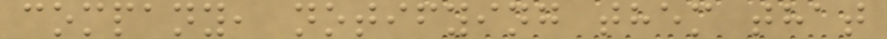company, notifying them that
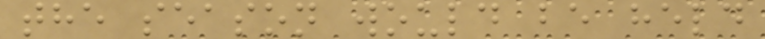the season would be held
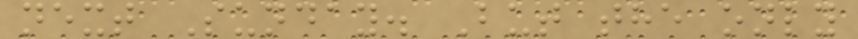next Sunday. But the only
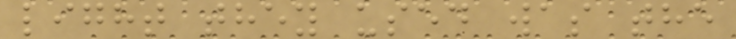light they used was the
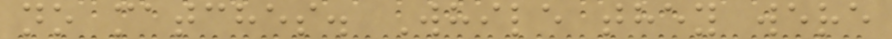no matches. While they were
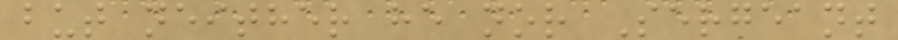but neither he nor Sergeant
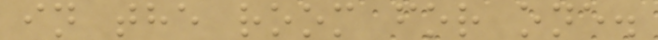in the room for one.
